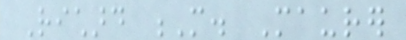Richard M. Maurer
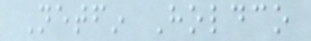Netfin Holdco
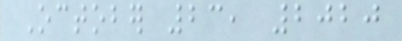October 23, 2020
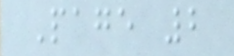Page 2
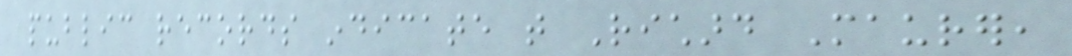public records indicate that Richard Maurer,
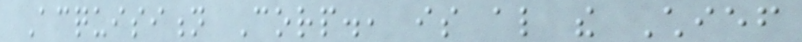Acquisition Corp., is also the Chief
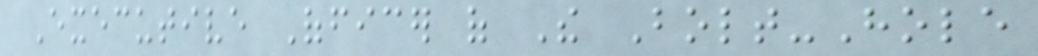Executive Officer of The Bolt-Hole
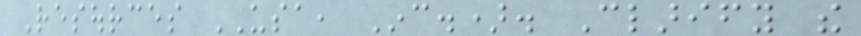Resources USA, Inc.). Clarify the
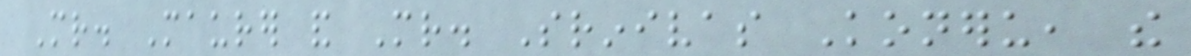Mr. Maurer and Mr. Srinivas Koneru, the
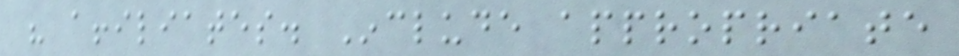his affiliates. Include appropriate
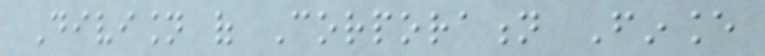Division of Corporation Finance
